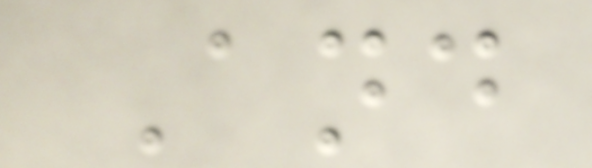And
